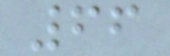66
